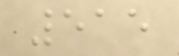515
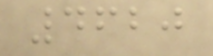4620
